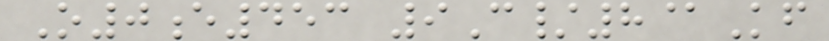O0e453 9C/8@Kf
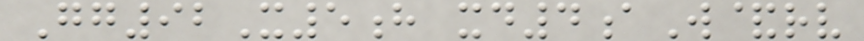Gg92X5h xd4aW&rv
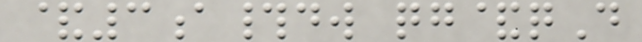&3a#dw qg&qD
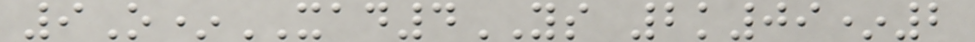9O*XAD4YS 2k09*2
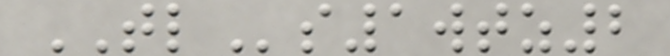TLs1wtz2
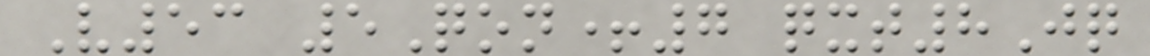V53 5Qon+7 qxt8Jq
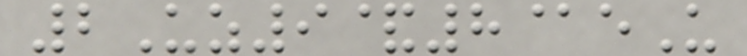2Uz9&8@eU
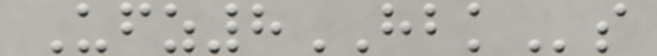Ufz8HBKs
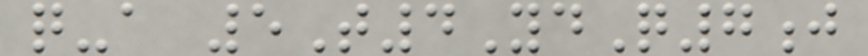q-a 5T4YdQ7j
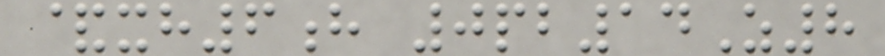&xh6h 0pb14Z8
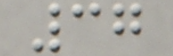37
